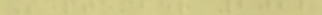September 2022
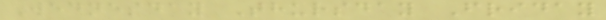Wednesday Thursday Friday
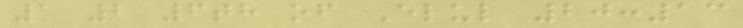1 2 6th of Elul 20:13
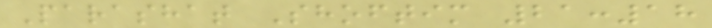Parashat Shoftim 21:18
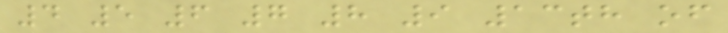4 5 6 7 8 9 13th of
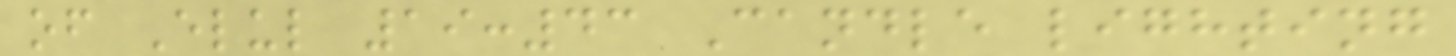of Elul 19:43 Candle lighting
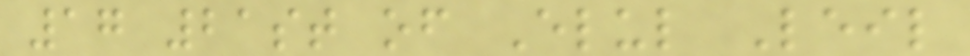17 21st of Elul Leil
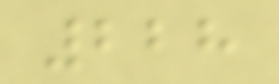228
